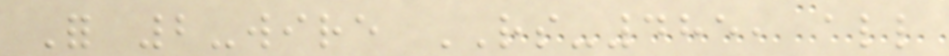For 2-wire RS-485, all
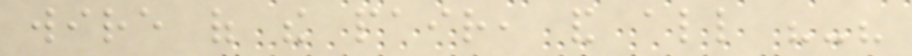wire of the pair, and all "-"
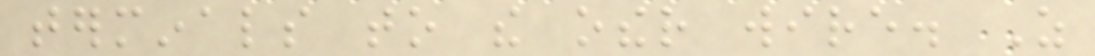terminals to the other wire. As
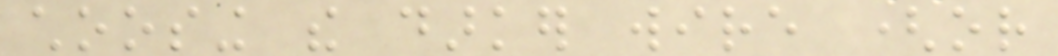choosing the darker wire (or
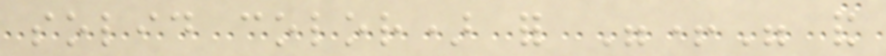solid color) for "+" and
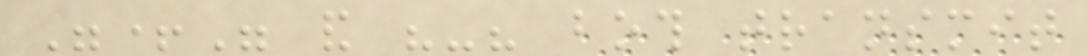"+" and "-" both transmit
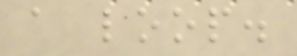a loop.
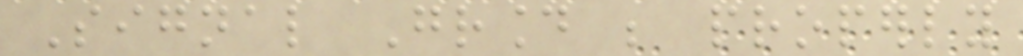Signal Ground be properly
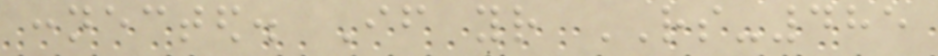connected. If your RS-485
